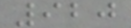920
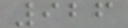926
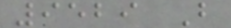9529 B
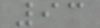93
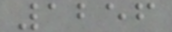1256
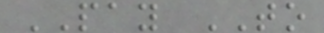PAY TO
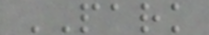PARK
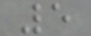5
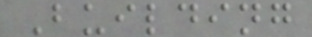Building
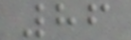86
